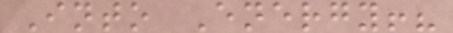Into Energy!?
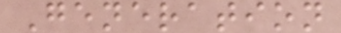Generation
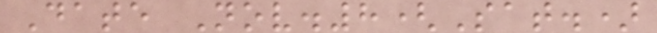Date Nov.8(Sat.)
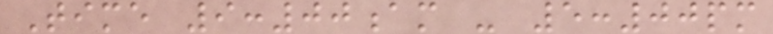Time 9:00am - 5:00pm
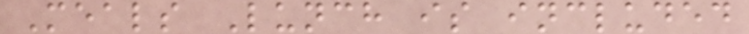Meals Lunch is included
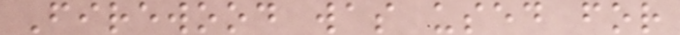Firewood was used for
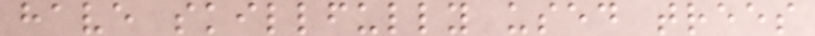have skillfully used trees
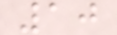10
